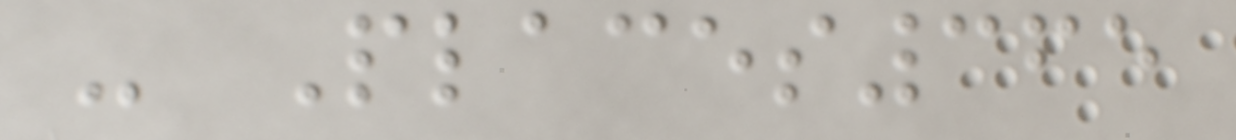- Places365
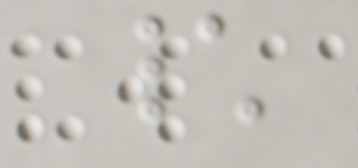\
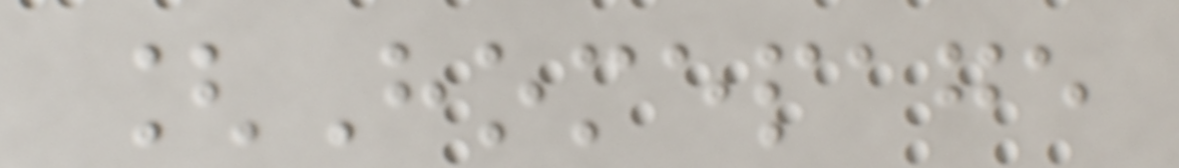[Homepage
